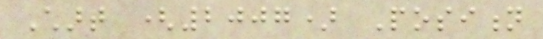Chart (2007) Position
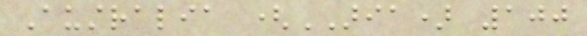Australia (ARIA) 100
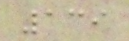139
